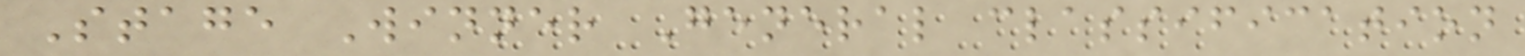Stage Winner General classification
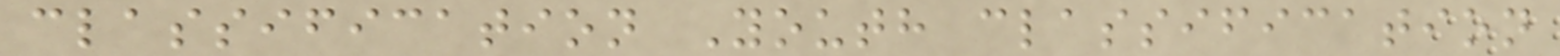classification Youth classification
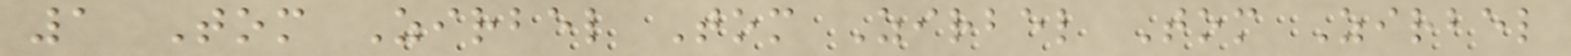1 Tom Zirbel Tom Zirbel Tom Zirbel
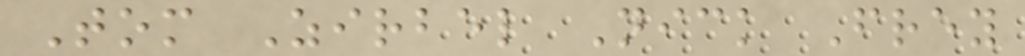Tom Zirbel Nick Frey
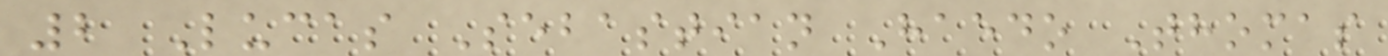2 Lucas Sebastian Haedo Thomas
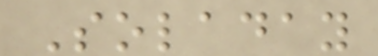Soladay
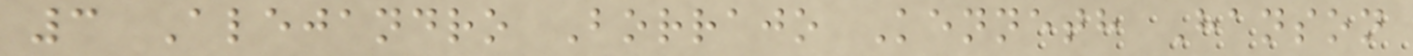3 Alejandro Borrajo Kenneth Hanson
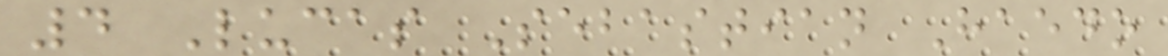4 Lucas Sebastian Haedo
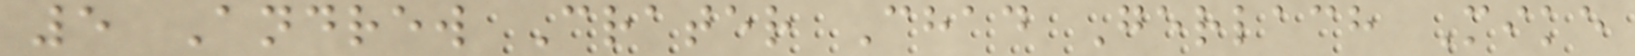5 Andrew Crater Chad Gerlach Mike
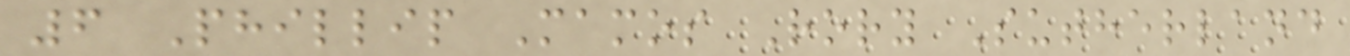6 Phillip Mamos Rory Sutherland
